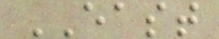EAST
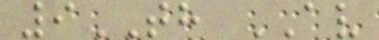9TH AV
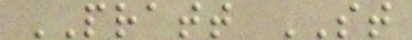PRATT ST
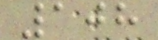108
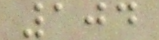104
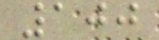100
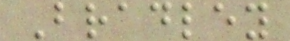Bradley
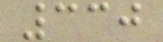330
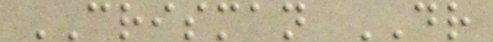CRISMAN DR
